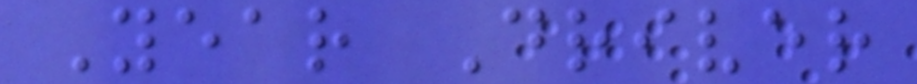Year Driver
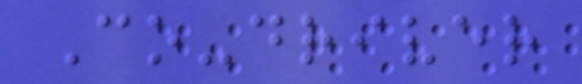Co-driver
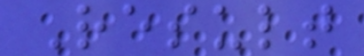Result
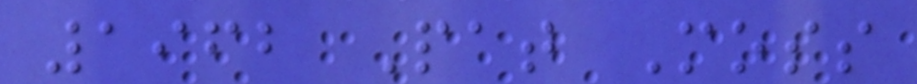1962 Pat Moss
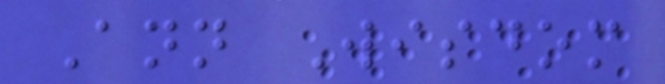Ann Wisdom
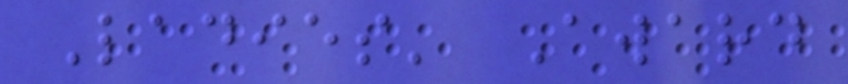Ladies' Award
